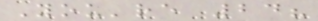You're 24?
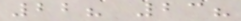22? 23?
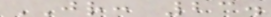JR: 23.
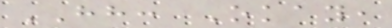HH: Okay,
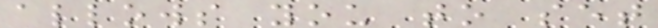allows you to set
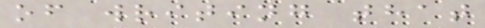of writing that
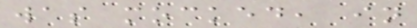was mocked, in
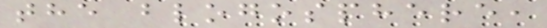the blogosphere,
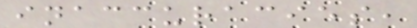inaccuracies,
